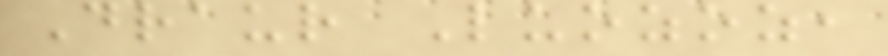Draur Luozoz,
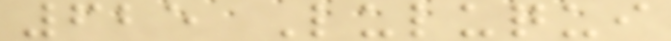625 Luluqui
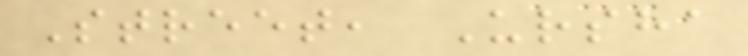Street, Ursha
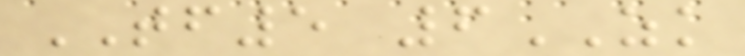TF5 6ZK
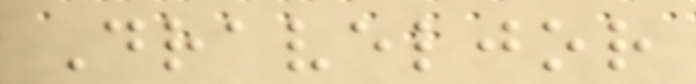Draveljor
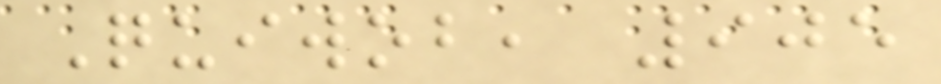Quiwob, 905
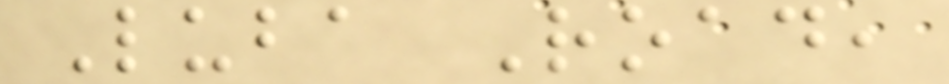Luba Road,
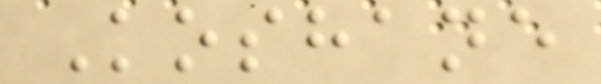Koshane
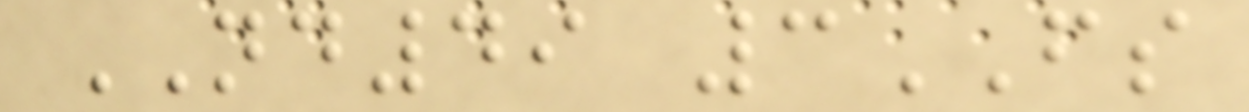ND49 3FS
